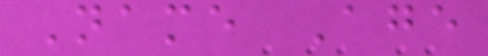Name Age
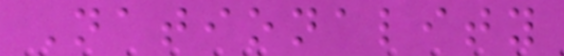Nationality
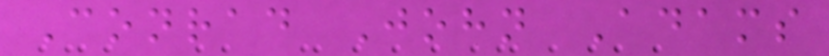Conrad John Adams
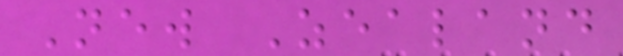New Zealand
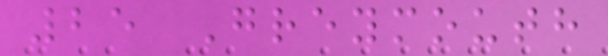25 Greymouth
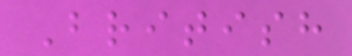British
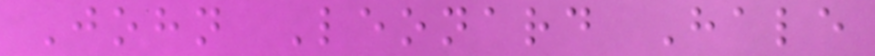John Leonard Hale
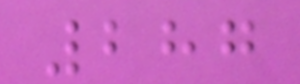287
